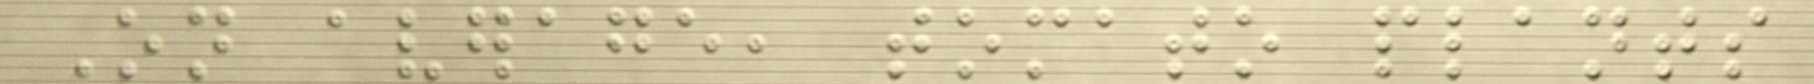On average, tomato plants
